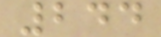244
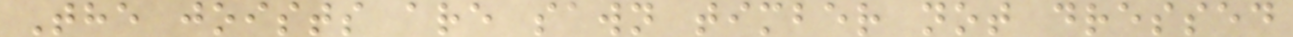The joists are sawn timber not dressed
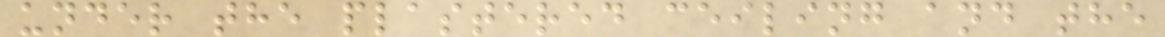under the plastered ceiling and the
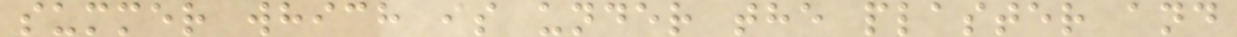summer which is under the plaster and
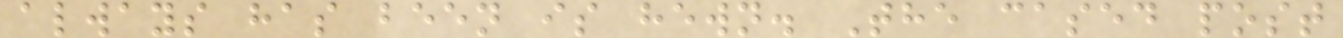always has been is hewn. The cased post
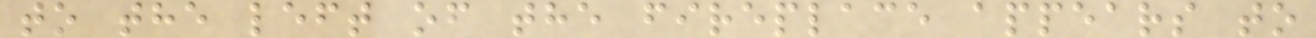to the left of the fireplace appears to
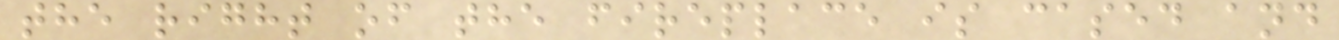the right of the fireplace is cased and
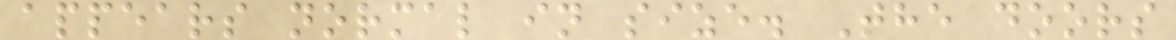appears normal in size. The doors
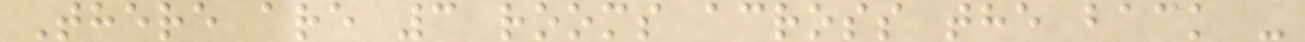There are 3 rooms across the back -
